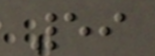59
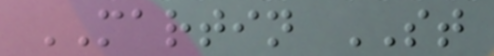MARTIN ST
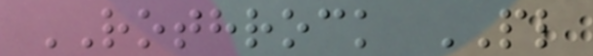ROTHROCK PL
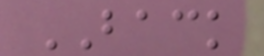BACK
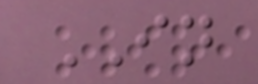IN
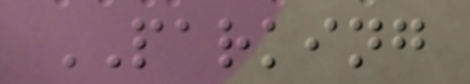PARKING
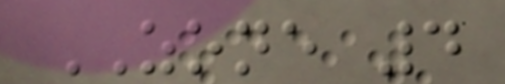ZONE 4
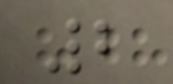2
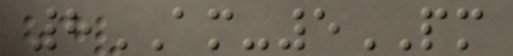8AM-5PM
